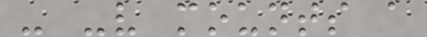- -v mounts a
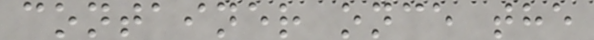container once the
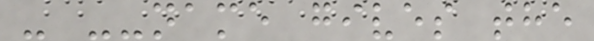- --name gives the
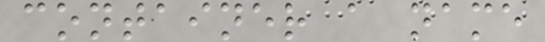container a name
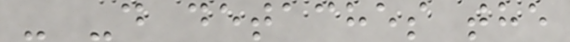- -d detaches the
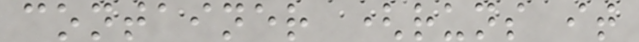container (runs it
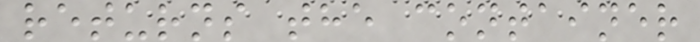returns the container
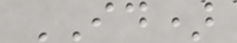ID)
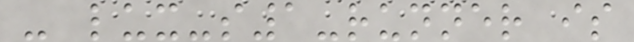- lux-s1-runner is
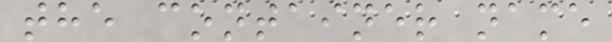the container name
